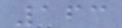163
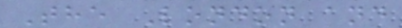The London and
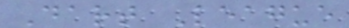Dart League
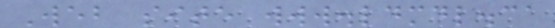Web site www.ldmdl.ca
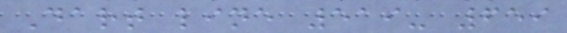Dart line 519- 659
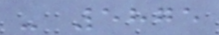- 5875
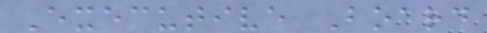Executive Board
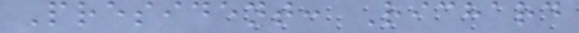President: Richard
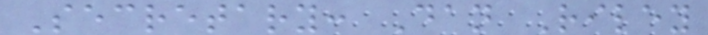Secretary: Dan Riley
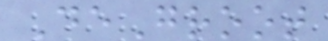DeGroot
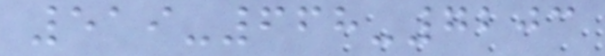519-668-7203
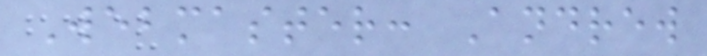Webmaster: Andrew
